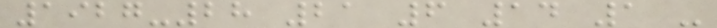1927-28 21 6 14 1 -
